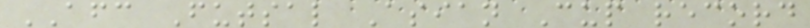AFC Futsal Asian Cup record
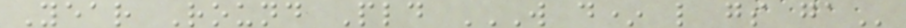Year Round Pld W D* L GS GA
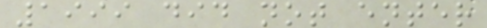1999 did not enter
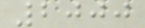2000
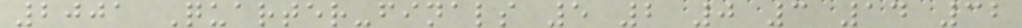2001 Quarter-finals 5 2 0 3 14 32
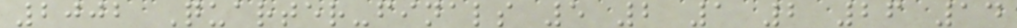2002 Quarter-finals 5 2 1 2 26 14
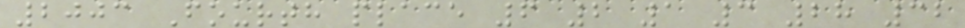2003 Fourth place 6 2 1 3 28 32
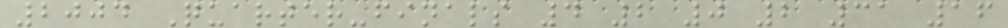2004 Quarter-finals 4 2 0 2 31 16
